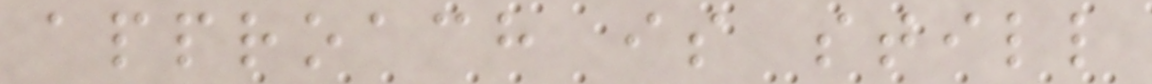approach is still
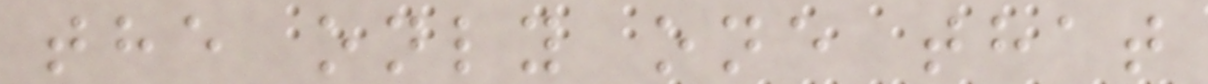the only one that
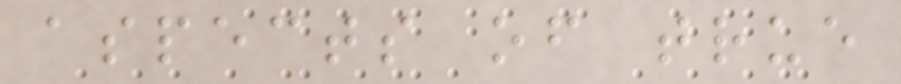aspects of true
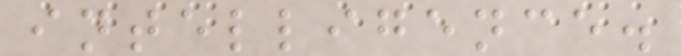intelligence.
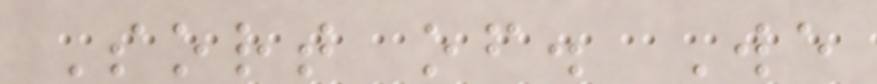Sort of. We
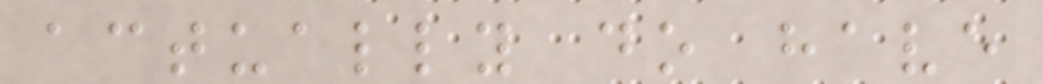actually do have
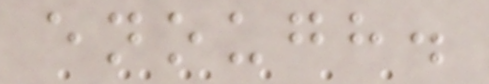enough.
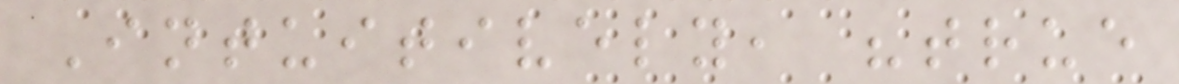Intuitively, "true
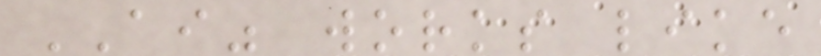AI" works like
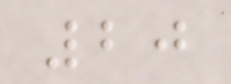20
